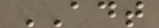ADT
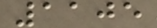1105
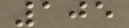105
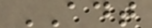ADT
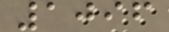1096
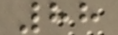88
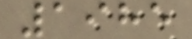1985
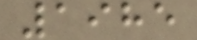1985
